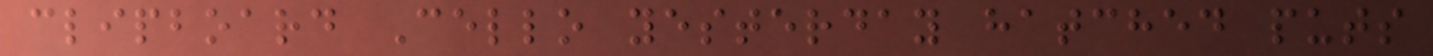clipboard Cello yesterday hatched puts
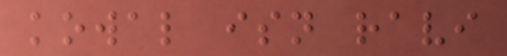kowal isn ravi
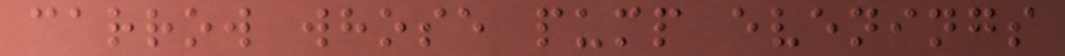carrow whose pump evenings
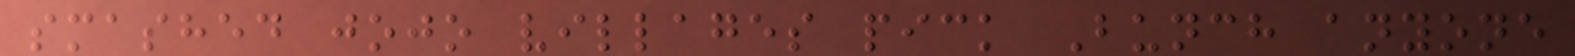smashed jojo villages pick Bunch anyone
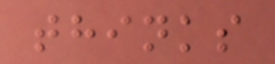thinks
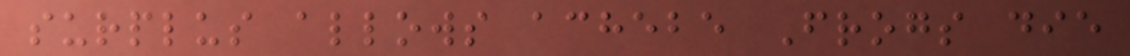surplus allows achebe Frogs die
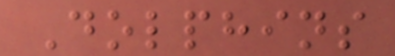Dolphins
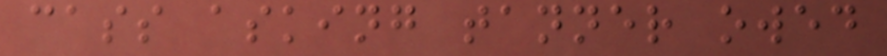cass asking tanner owed
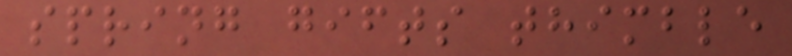spring gifts thimble
